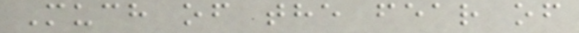Much of the fear of
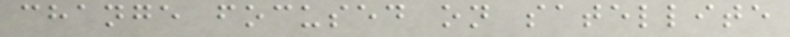change focused on satellite
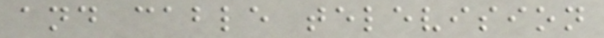and cable television
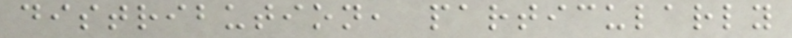distribution, particularly
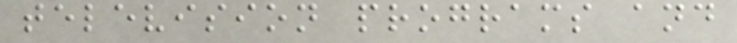television programs and
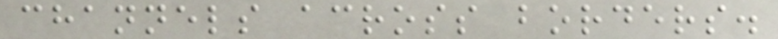channels across borders.
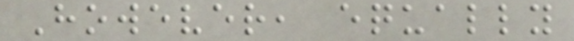However, equally
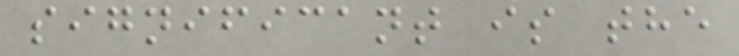significant is the
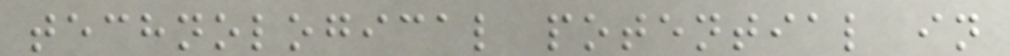technological potential in
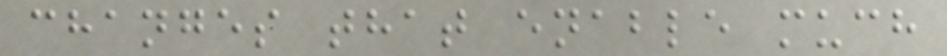changes that enable much
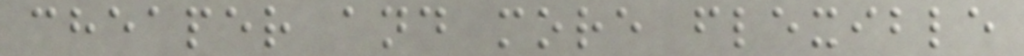cheaper and more flexible
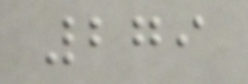279
